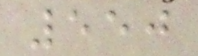550
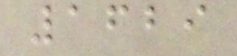1629
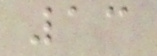13
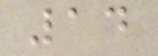14
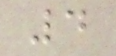4
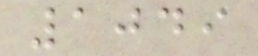1049
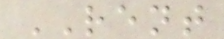RENT
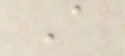A
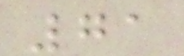71
